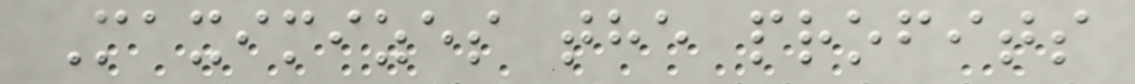Maximizes the profits
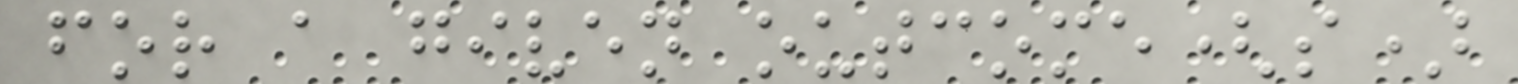for a given outcome(s)
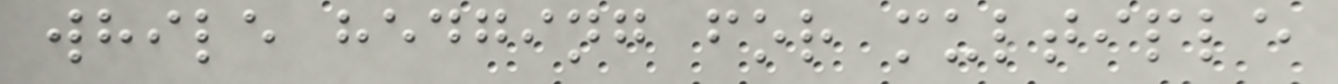while hedging for multiple
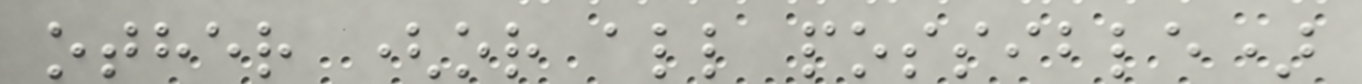other (or all possible)
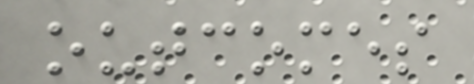outcomes
